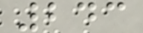243
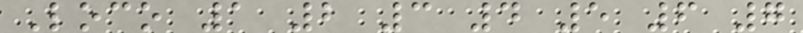Loco 1 2 3 4 5 6 7
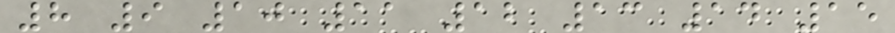8 9 10 11 12 13 14 15
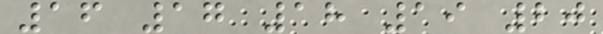16 17 18 19 20
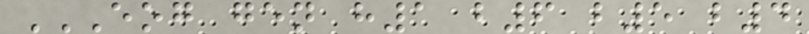EOG GEN H1 B6 B5 B4
